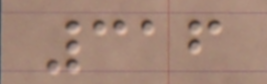316
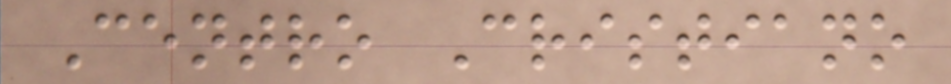Centro Cristiano
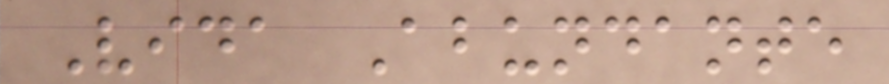Vida Abundante
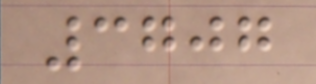3707
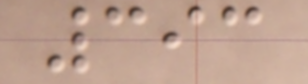393
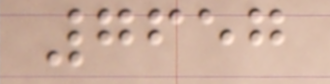7657
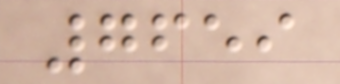7659
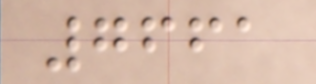7661
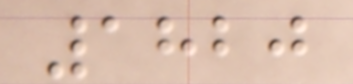1820
